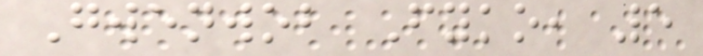Gwenwob Fyko, 5
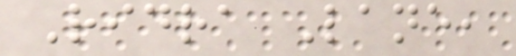Ridra Lane,
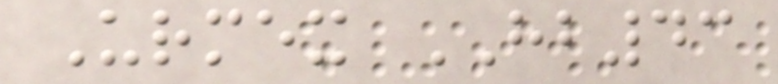Urmex HB43
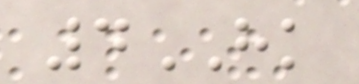4HK
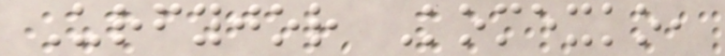Urfyjor Komexko,
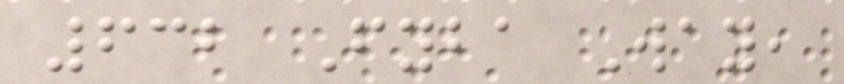632 Fyba Way,
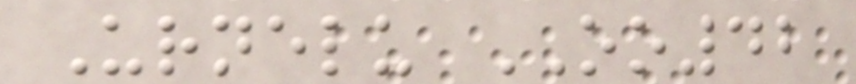Urnelu OO42
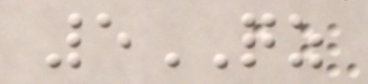5QZ
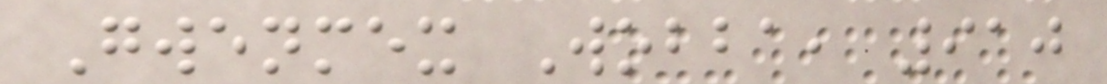Gwenmex Wobba, 910
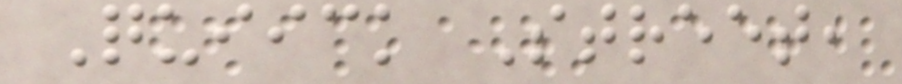Quiick Street,
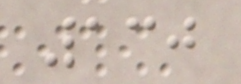130
